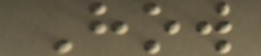How
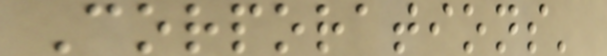Corporations'
